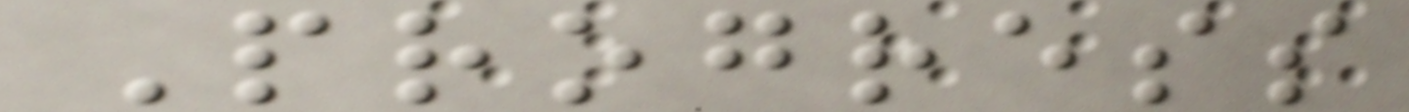Progress
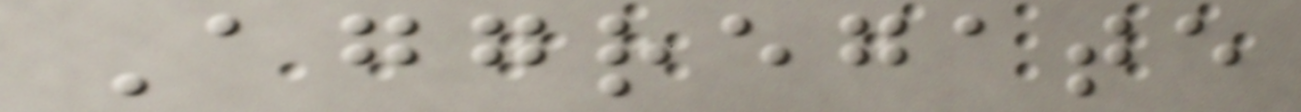Aggregate
